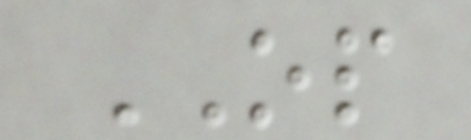OP
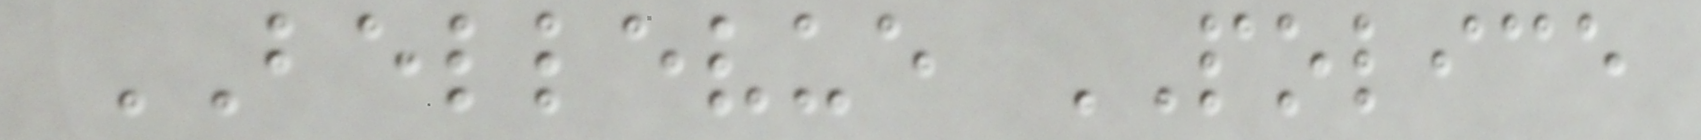BELLEVUE POLICE
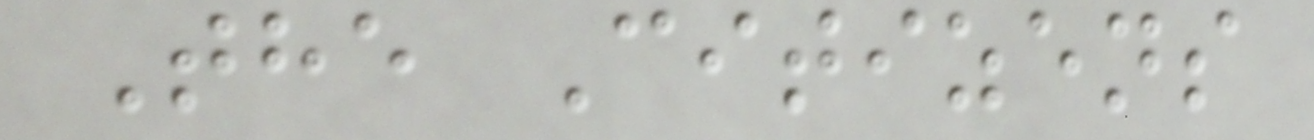The Citizens
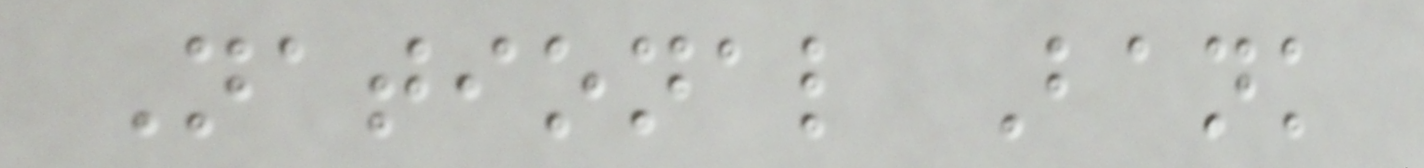National Bank
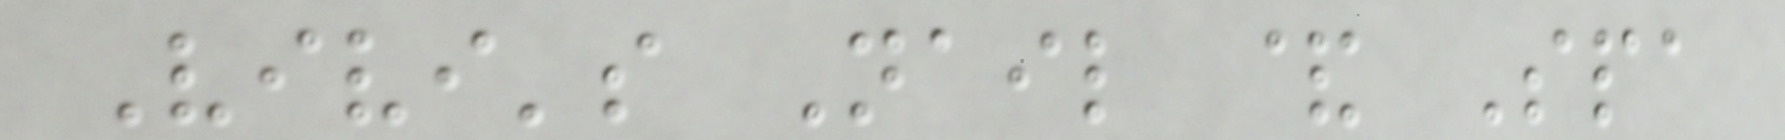Vivi's Nail & Spa
